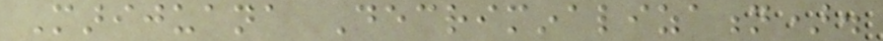Marijuana Decriminalization).
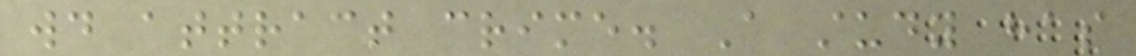would attract crime. A study has
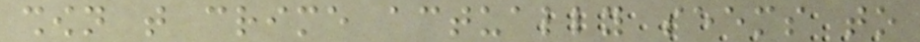shown that crime actually seems to
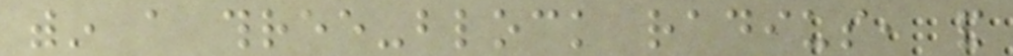within a three-block radius, and
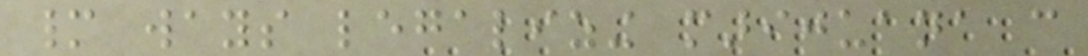many ways legalizing marijuana can
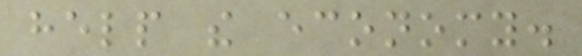help the economy.
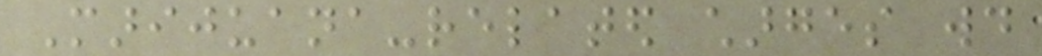Marijuana-related charges would
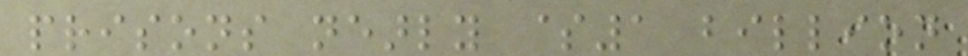prisons nearly $1 billion
